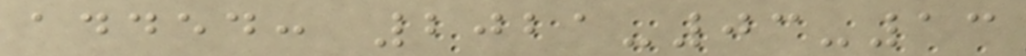added: 2021-03-13
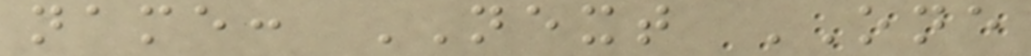name: NEXT ONE
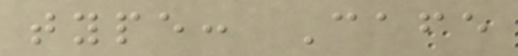type: Cafe
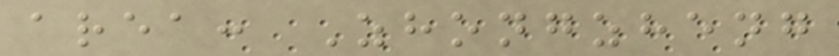area: Zhongzheng
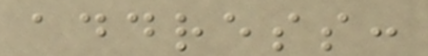address:
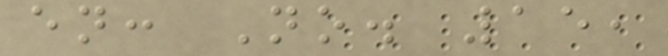en: No. 15,
